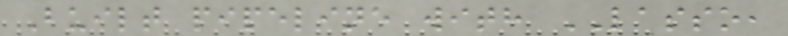Built pipeline with LASSO,
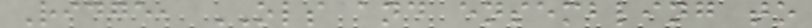Ridge, OLS and ensembling to
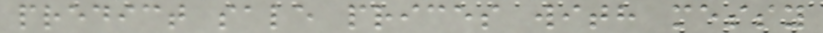predict sale prices with messy
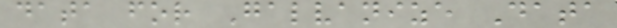data for Galvanize Data
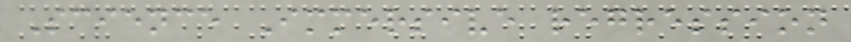Science Immersive regression
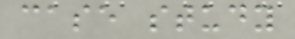case study
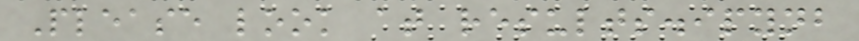Please look at results.ipynb
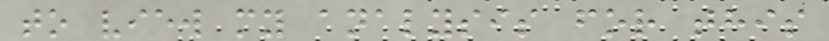to view my analysis for this
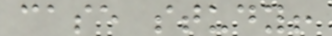case study!
